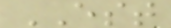EST
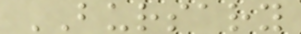BURSARY
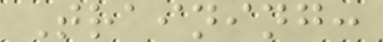Training:
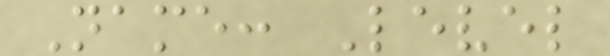Name: Level
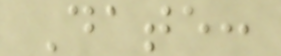Date:
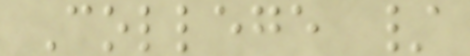College /
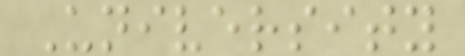University
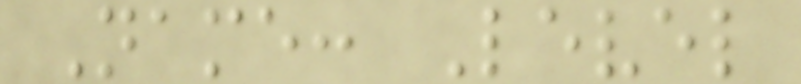Name: Level
